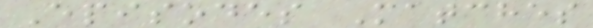Episodes Matches
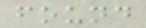found
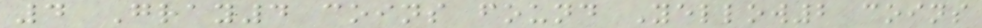4 Gray4 coins found Yellow2 coins
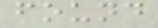found
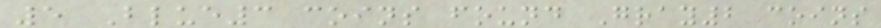5 Blue3 coins found Gray2 coins
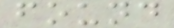found
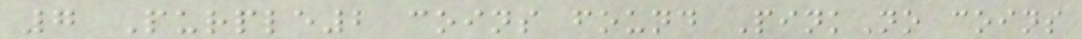7 Purple2 coins found PinkNo coins
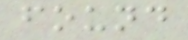found
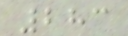283
